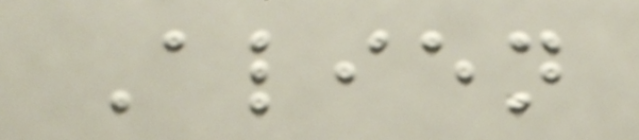Alien
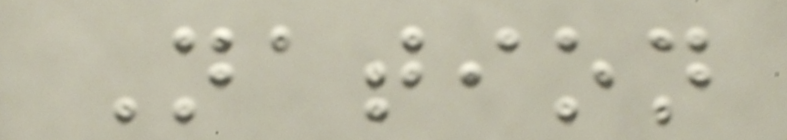Nation
